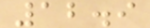12.9
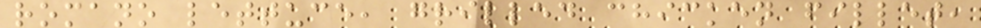romano lettuce, grilled chicken fillet,
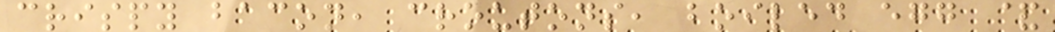crispy bacon, croutons, boiled egg &
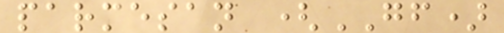parmesan (GF)
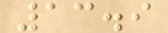13.9
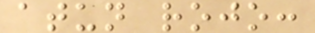atun rojo:
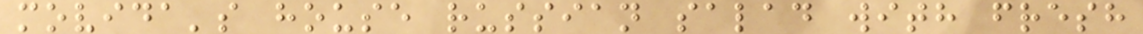movida's house russian salad with fresh
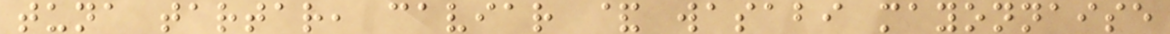tuna tartar, caviar & wasabi mayonnaise
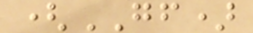(GF)
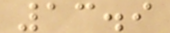13.9
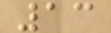13
